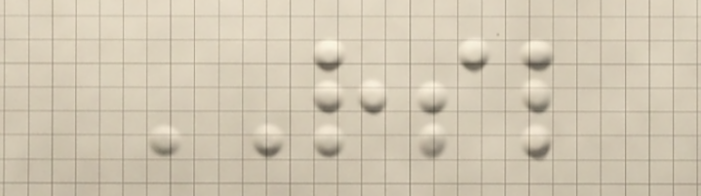RSL
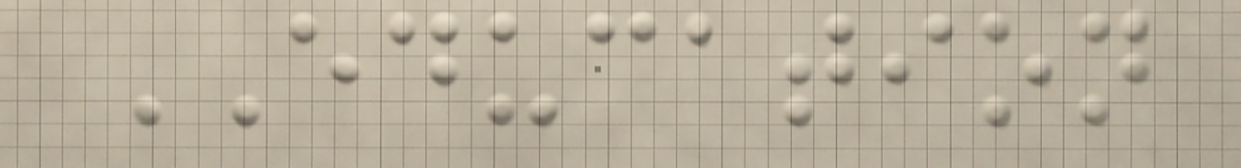EDUCATION
